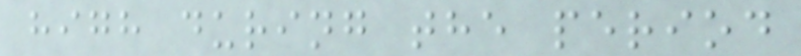high during the period
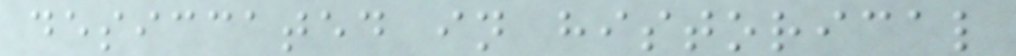desiccated in historical
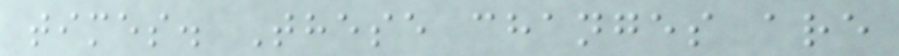times. These changes are
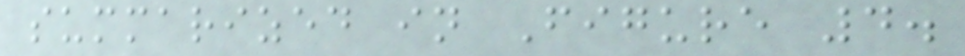summarized in Figure 4.
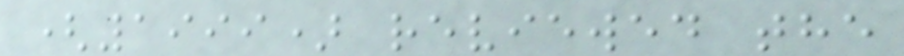(1999) reviewed the
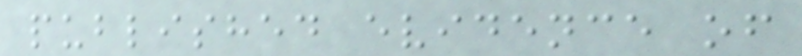published evidence of
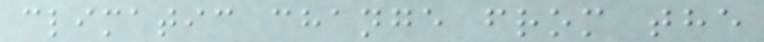climatic change from the
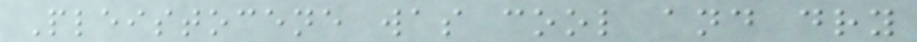Pleistocene was cool and dry
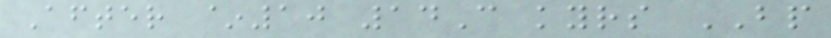After ~10 14C kyrs BP
